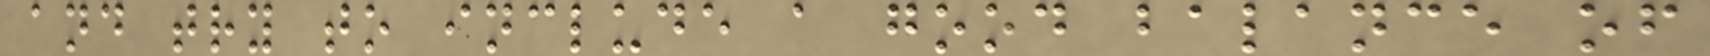and try to include a good balance of
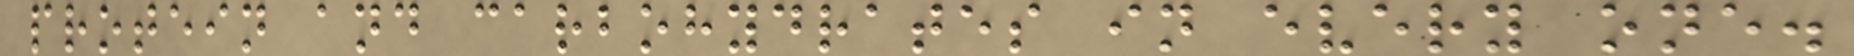protein and carbohydrates in every one.
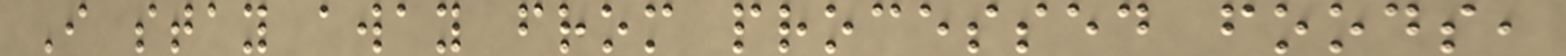I stay away from processed foods,
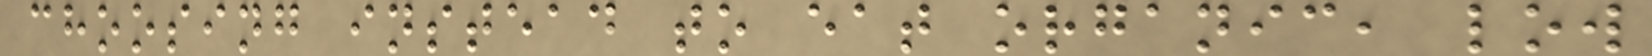choosing instead to eat organic, low
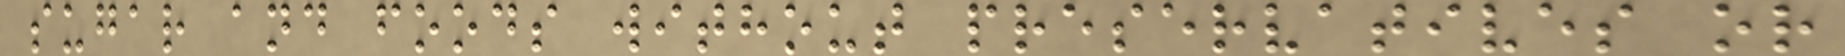sugar and foods without preservatives or
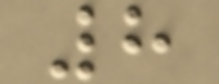8
